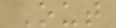Out
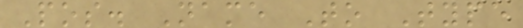Pos. Name To Type
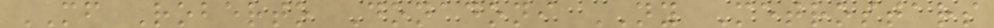MF Roberto Donadoni NY Metrostars
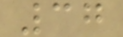37
